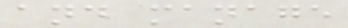and manage
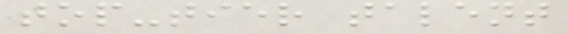top-tier talent
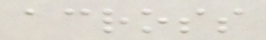across
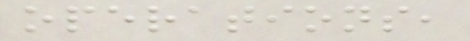operations,
